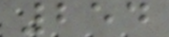254
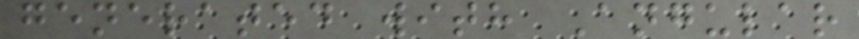generated with Angular
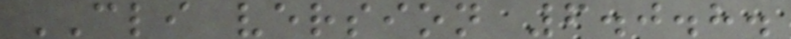CLI version 6.0.8.
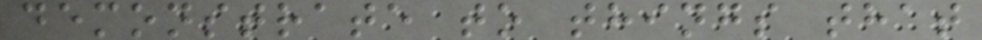demonstrate to things that
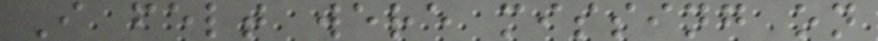I felt were missing on
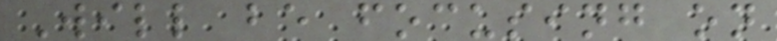Will be focusing on
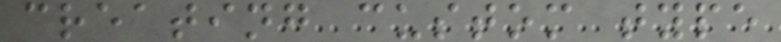creating custom type
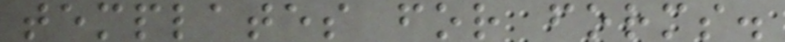templates for forms.
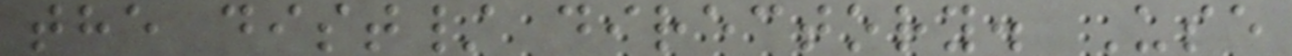the dist/ directory. Use
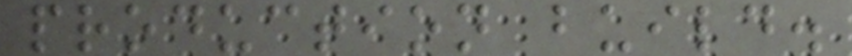production build.
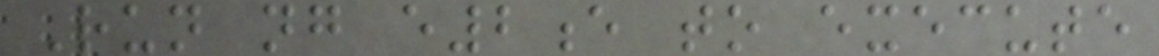Run ng e2e to execute
